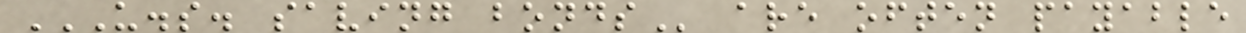U.S. SAVING BONDS are often payable
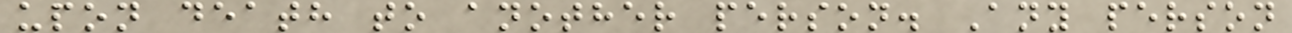upon death to another person. Any person
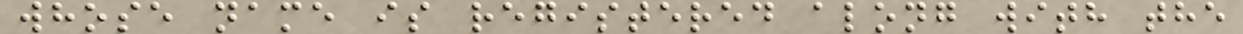whose name is registered along with the
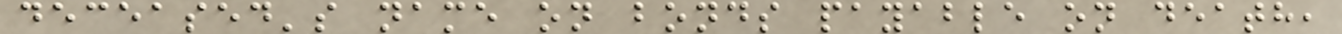deceased's name on bonds payable on death,
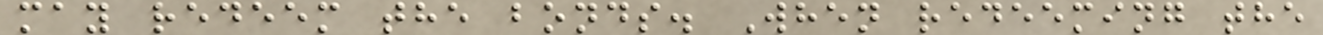may redeem the bonds. When redeeming the
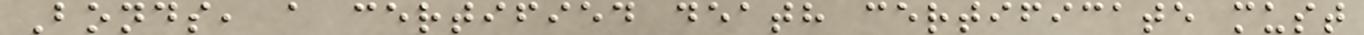Bonds, a certified death certificate must
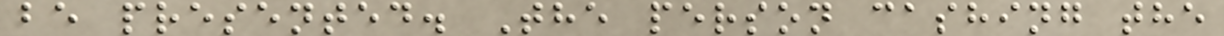be presented. The person cashing the
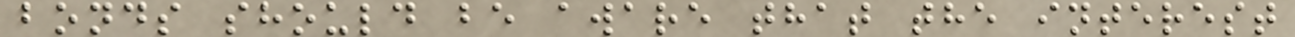bonds should be aware that the interest
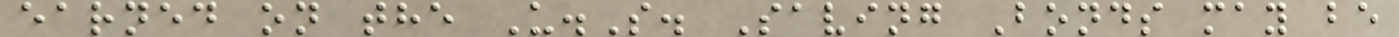earned on the U.S. Saving Bonds may be
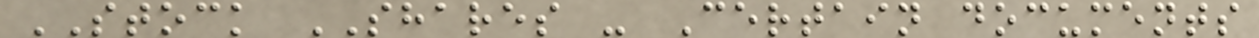STOCK SHARES - Certain documents
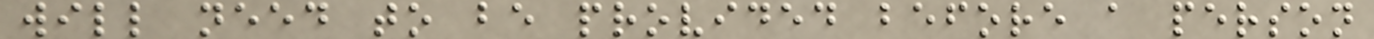will need to be provided before a person
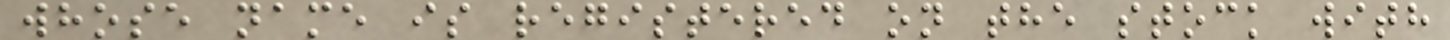whose name is registered on the stock with
